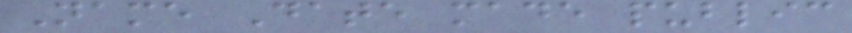Name Date made public
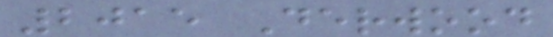2015 Derwood
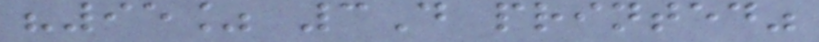"95% 3D printed"
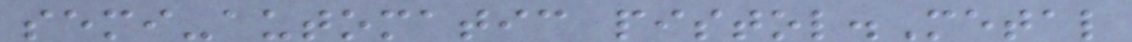semi-automatic pistol.Metal
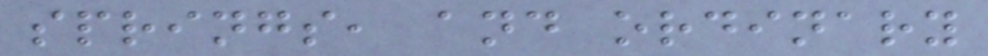springs, and ordinary
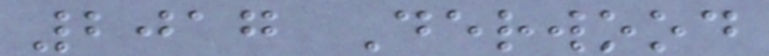2017 Derwood
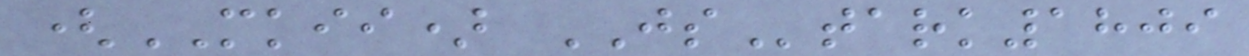(MKII) JStark1809
